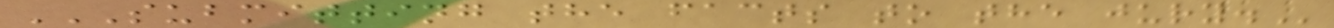SUBMITTING THE FACTS TO THE JURY.
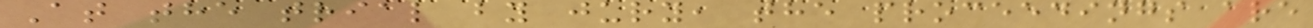At the trial by jury, the proceedings are
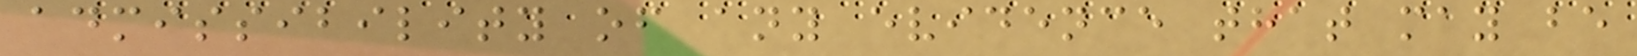admissibility of any evidence that may be
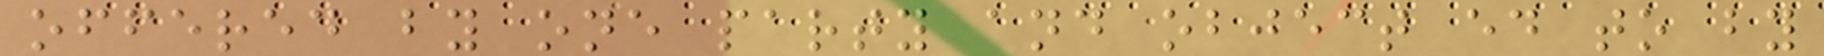offered by one party and object ed to by
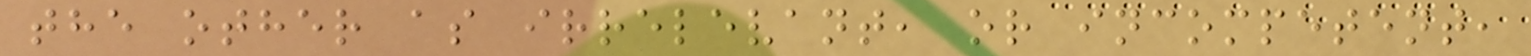the other as irrelevant, or incompetent,
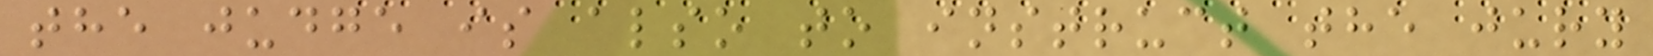the judge is also to instruct the jury
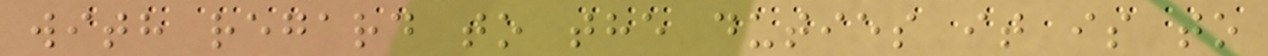with regard to the duties it is to
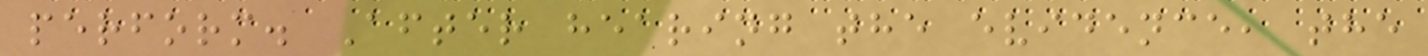perform. After hearing the evidence, the
